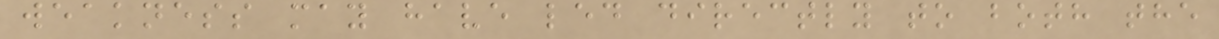weakness may have led directly to both the
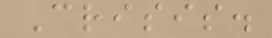Crisis.
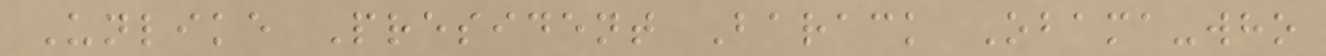Unlike President Barack Obama-who
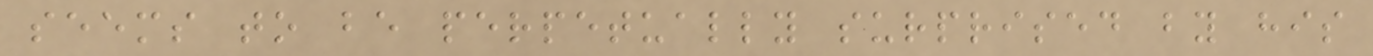seems to be perpetually surprised by his
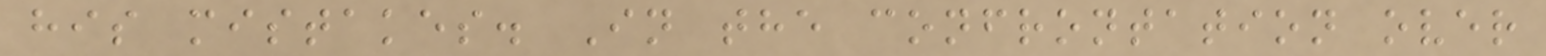his mistakes. In the confrontation over
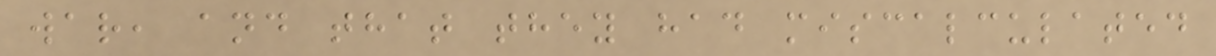war, and that they had miscalculated
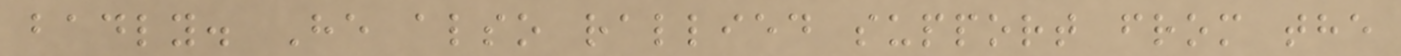badly. He also rallied support from the
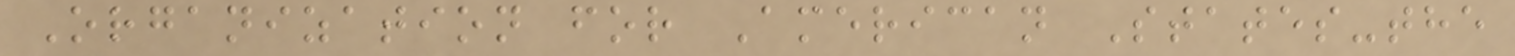Organization for American States-the
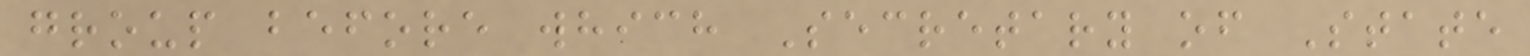group before which Secretary of State
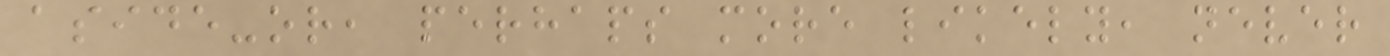aside-or, perhaps more likely, never
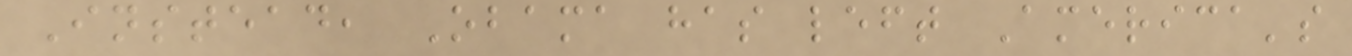Instead, Obama has left America's
